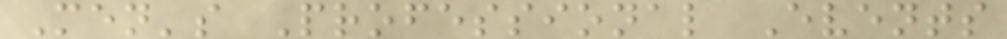Men's Professional Events
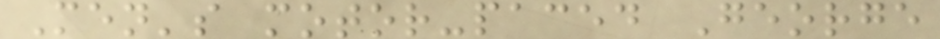Men's motor-paced George
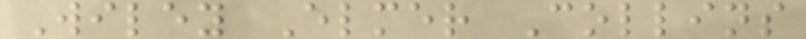Wiley Elmer Collins
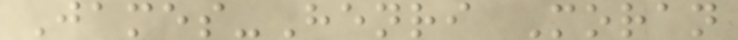James-Henri Moran
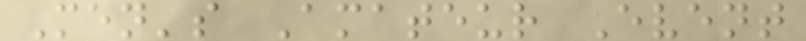Men's Amateur Event
